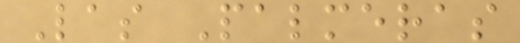Las Palmeras
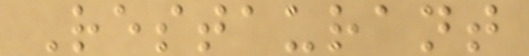Restaurant
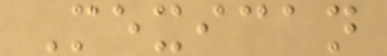Mexican
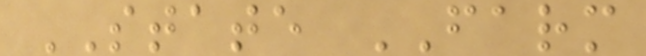STATE FARM
